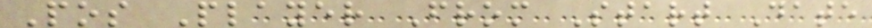Pos Player From Start Date
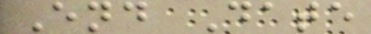End Date
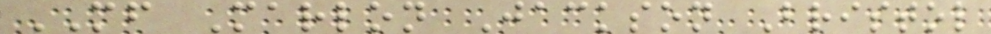MF Marlon Jackson Bristol
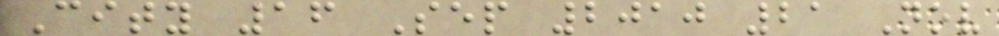City 16 Sep 2010 21 Nov
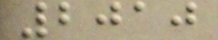2010
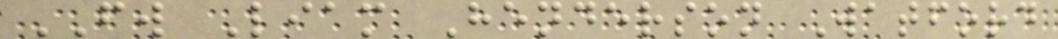FW Liam Henderson Watford
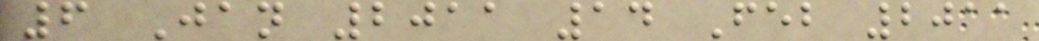6 Jan 2011 14 Feb 2011
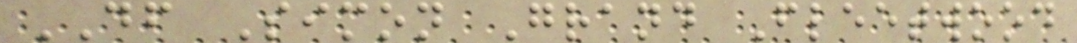DF Simon Grand Fleetwood
